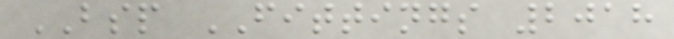BSP FITTINGS 2018
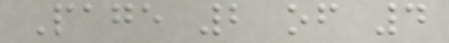Page 2 of 4
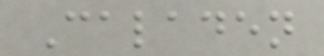Caladen
